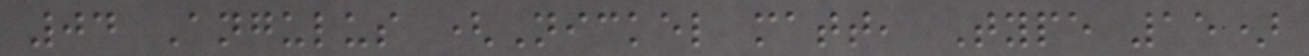04 Angulus (Nickel matt, Type 15)
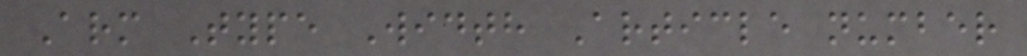Arm Type Width Article number
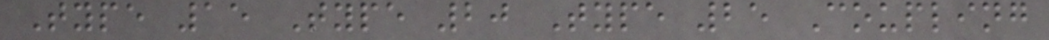Type 15 Type 20 Type 25 Coupling
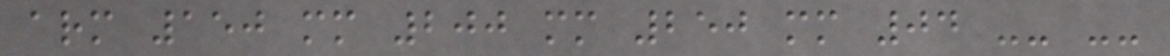arm 150 mm 200 mm 250 mm 04 -- --
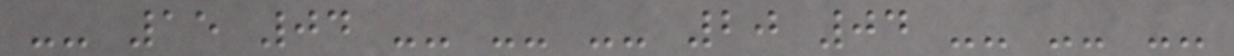-- 15 04 -- -- -- 20 04 -- -- --
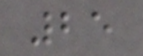25
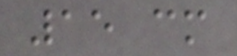15 cm
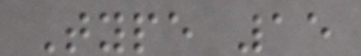Type 15
